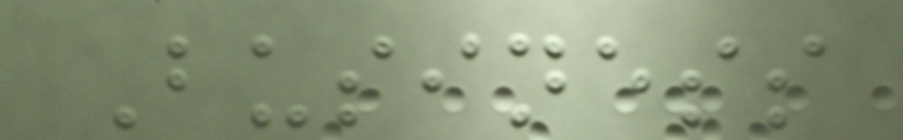Business
